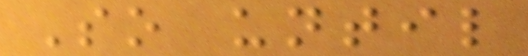So until
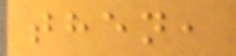then,
